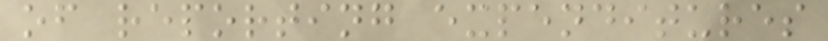of reporting expenditures
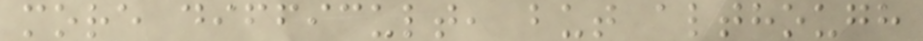more difficult, but although
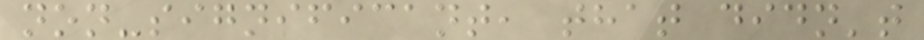non-significant, that didn't
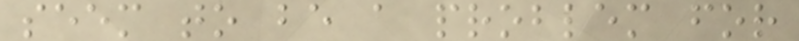seem to be a problem for
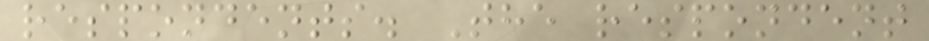respondents. The respondent
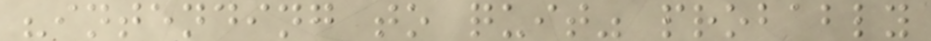"intending to quit" probably
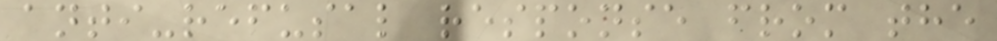anti-refusal response from the
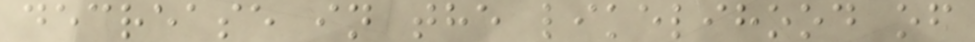decrease in the likelihood of
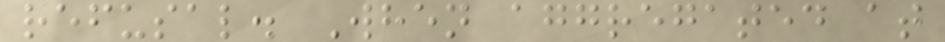refusal. When aggregated at
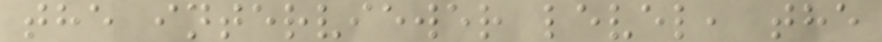the interviewer level, the
